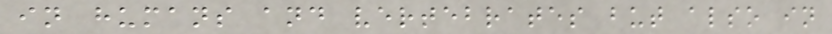in humans and vertebrates but also in
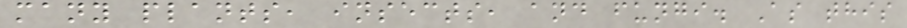many plants, insects, and fungi. As this
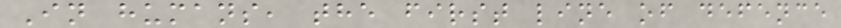In humans, the first line of defence
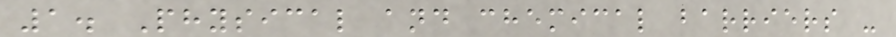1. Physical and chemical barriers -
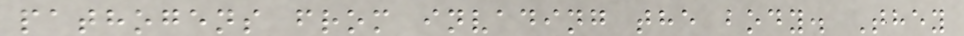pathogens from invading the body. They
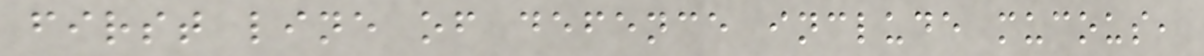first line of defence include mucous,
